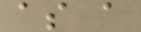as a
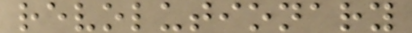revolutionary
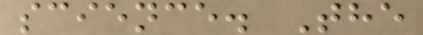science. The
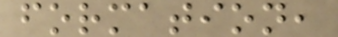formation,
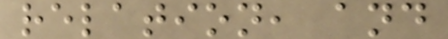relation, and
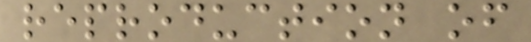reproduction of
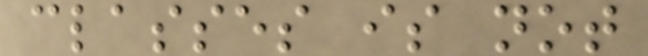classes is not
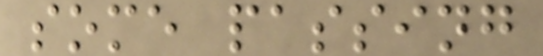some passing
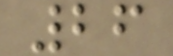26
